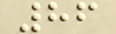86
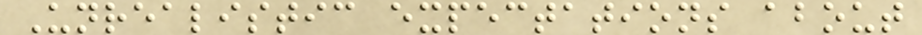Unrealistic expectations about
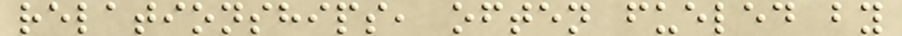relationships, often fueled by
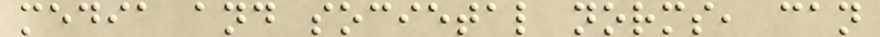media and societal norms, can
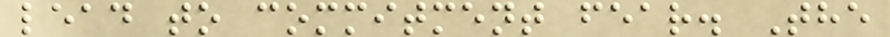lead to commitment fear. The
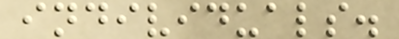individuals.
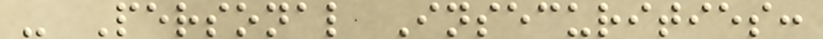- Personal Insecurities:
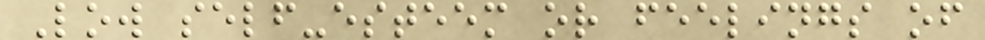Low self-esteem or feelings of
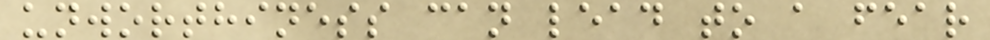unworthiness can lead to a fear
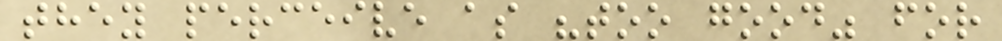they perceive as "too good" for
